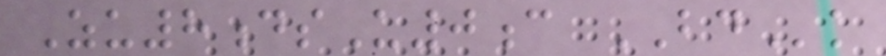Zu8dsU0c BDk
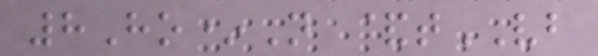8Ho*N &tVB
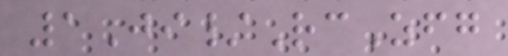1Ji/RcZfg
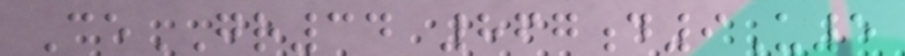CeGR34 867d9U5
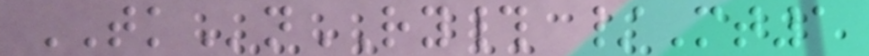TKnRY# /Mt1
